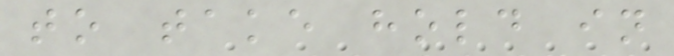to take hold in
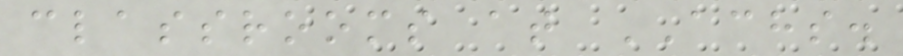classrooms at ACHS.
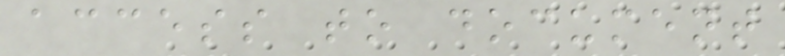access to document
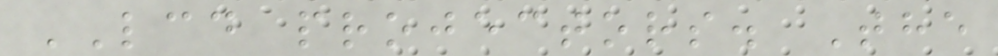LCD projectors. The
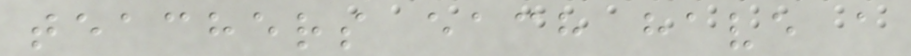teachers each have a
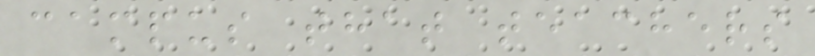campus that teachers
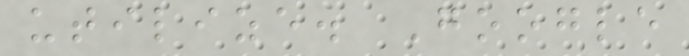utilize. Google
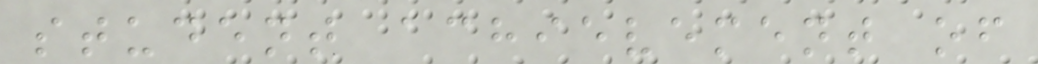student achievement of
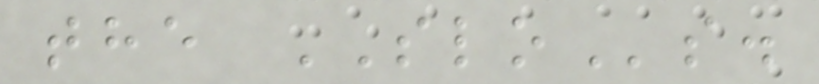the SLOs.
